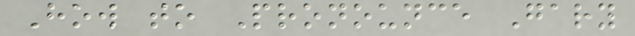How to Pronounce Gary
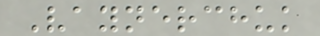Vaynerchuk
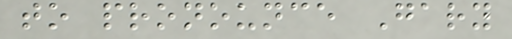to pronounce Gary
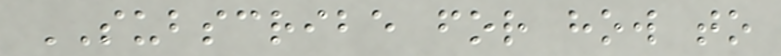SUBSCRIBE for how to
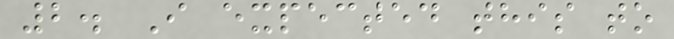2. I expected this to
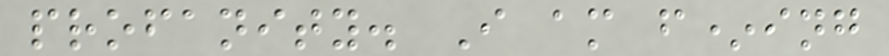profanity. I am f*ing
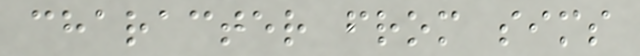character from sims
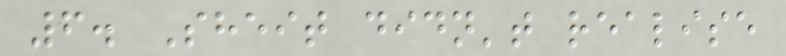6. Sheit didn't realise
